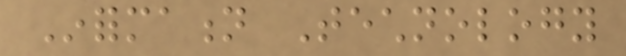Information Technology
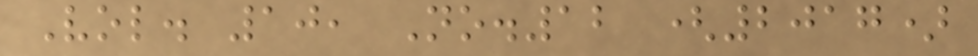Vol. 10, No.12 (2017)
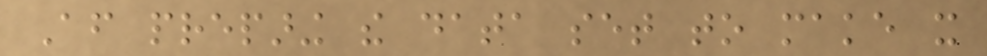After preparing the data set to make it
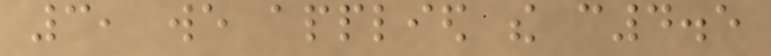3, we applied the c4.5
